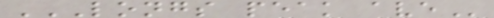LONGS PEAK AVE
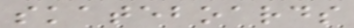skateboards
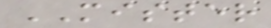MISTER
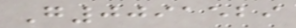G0091529
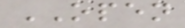OPEN
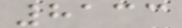8133
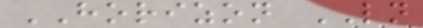HORIZON LN
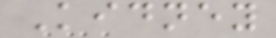Kidney
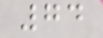74
